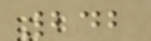242
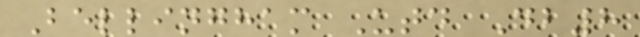Bellingham Utd Db8
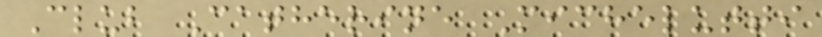Club Catherine Michelutti
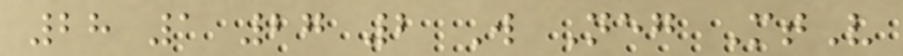28 1 27 2 W Neg MtV
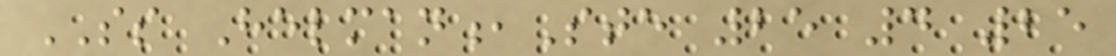SS Helman,Ste 25 4 25
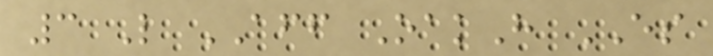3 L AFF OakH ES
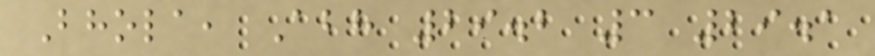Bhola, Abh 29.2 3 29.1
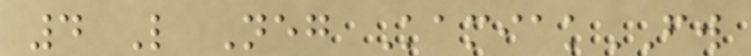4 L Neg KamiakFW
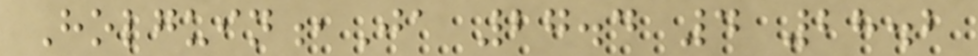Holguin,Ja 27.4 4 28.2
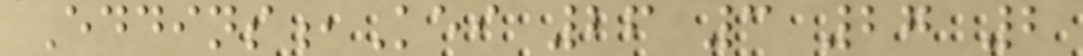Eddins,Kei 26 3 27 2
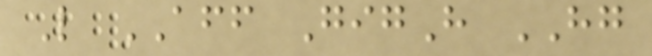L AFF GigH HG
